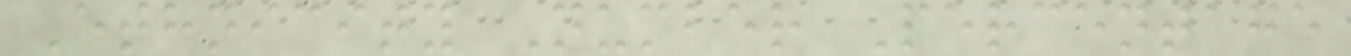Ethnicity Number Percentage
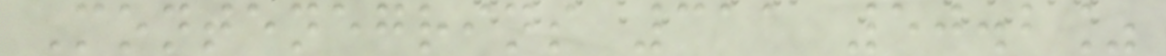Montenegrins 311 50.2%
